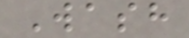Wash
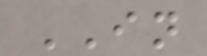IN
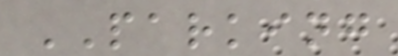PARKING
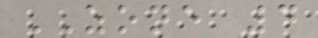ZONE 4
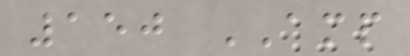150 AMP
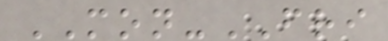MON-FRI
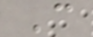C
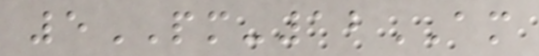5PM-12AM
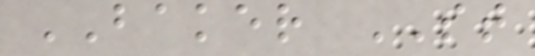BAKER ST
